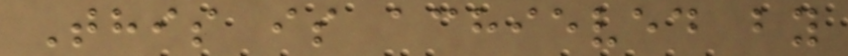This is achieved by
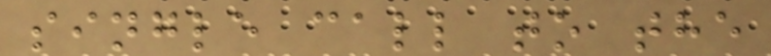single call to the
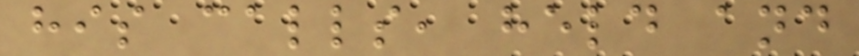his calls, held and
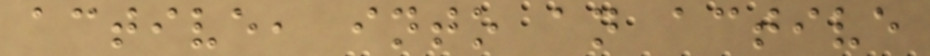active, into an active
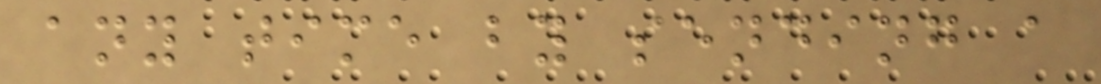any time by sending a
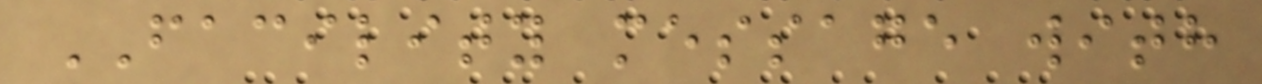FACILITY message with
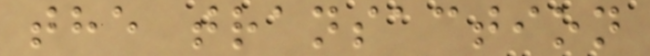the transaction
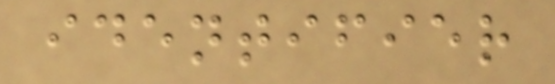identifier
